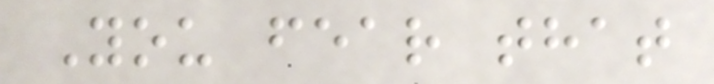You fear that
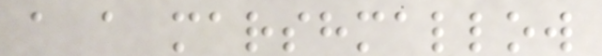a a marshmallow
